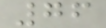76
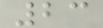23
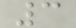3
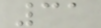31
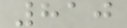810
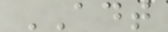ADT
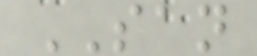SAN
